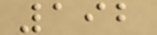192
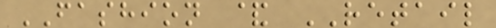FASHION & RETAIL
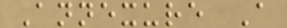Annexure A
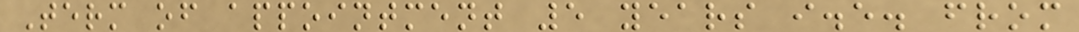Term of appointment 5 years i.e. from
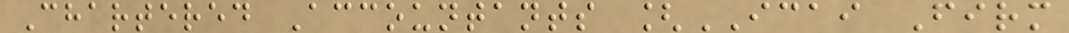Chartered Accountants [ICAI Firm
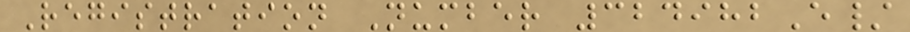Registration Number 324982E/
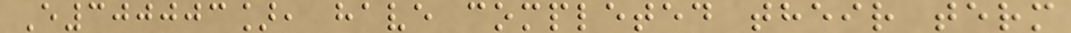E300003], have completed their term
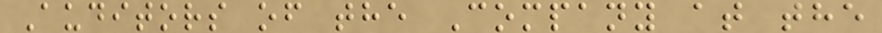Auditors of the Company at the
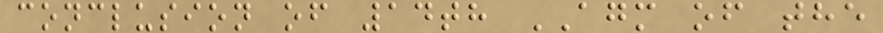conclusion of 14th AGM of the
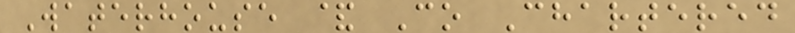Waterhouse & Co Chartered
